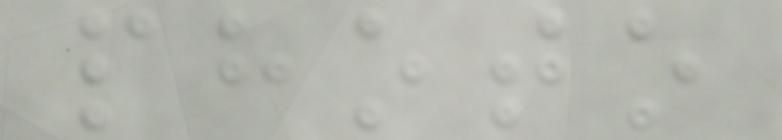photo
